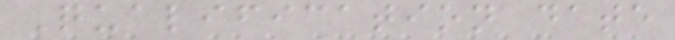Qualification date
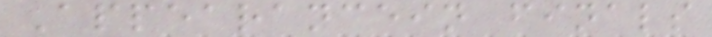Appearancein finals
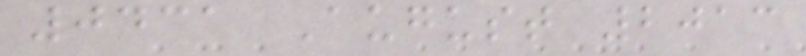0431 August 2013
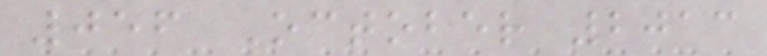056 October 2013
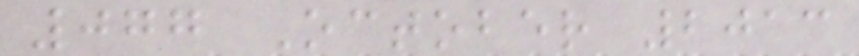077 October 2013
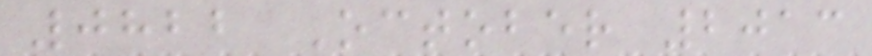0822 October 2013
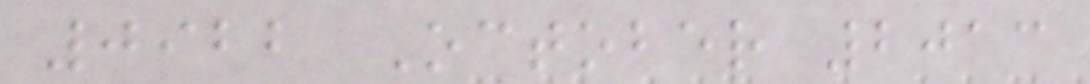0922 October 2013
